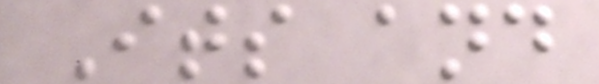Its and
